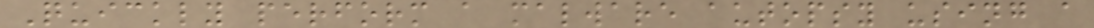Quickly perform a malware autopsy using a
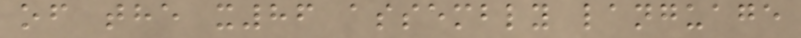of the x86 assembly language
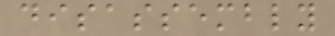disassembly
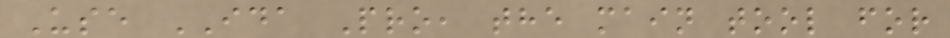Use IDA Pro, the main tool for
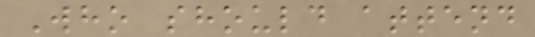Who should attend
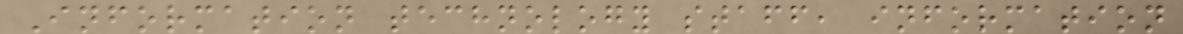Information technology staff, information
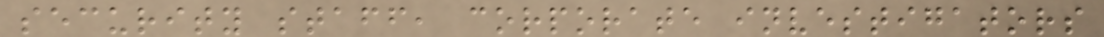security staff, corporate investigators
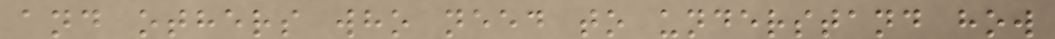and others who need to understand how
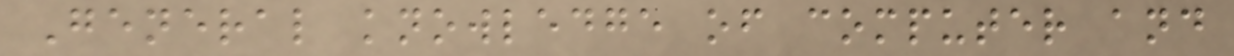General knowledge of computer and
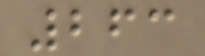263
